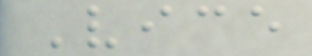Vice
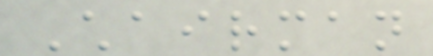Chairman
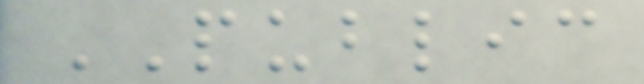PUBLIC
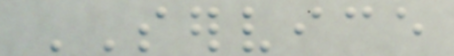SERVICE
